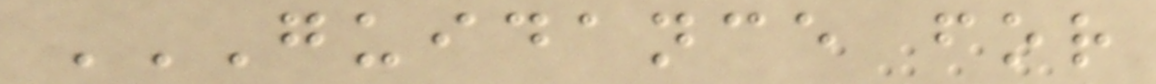GUIDANCE FOR
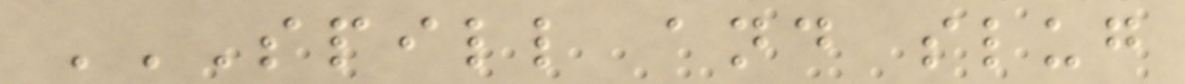SPILL AND SLUG
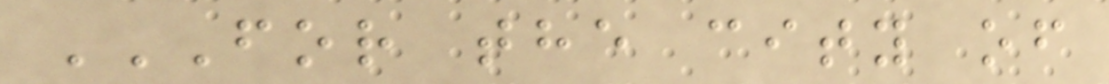FOR THE CITY OF
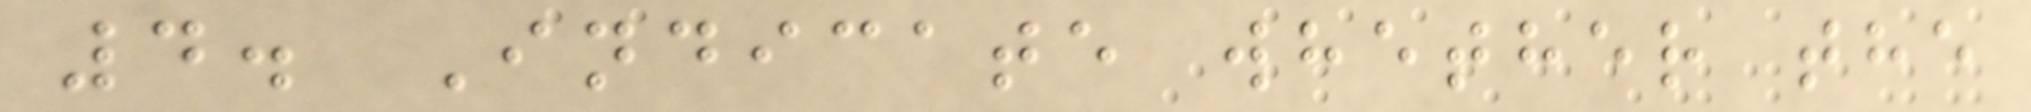4. Indicate whether the
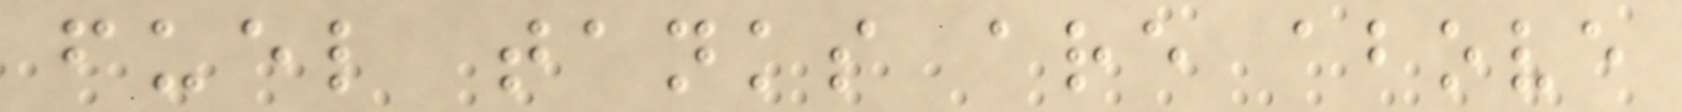fuel tanks are above
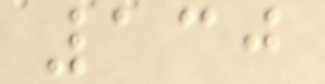130
